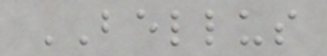BELLUS
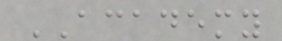ACADEMY
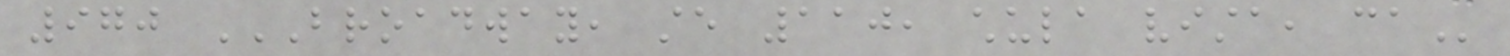970 BROADWAY, STE 110, CHULA VISTA, CA
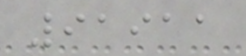91911
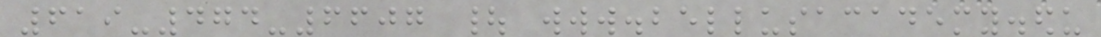619-474-6607 | www.bellusacademy.edu
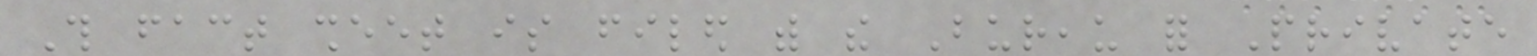This fact sheet is filed with the Bureau for Private
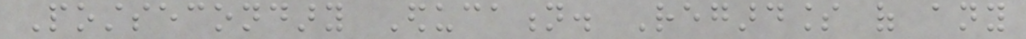Postsecondary Education. Regardless of any
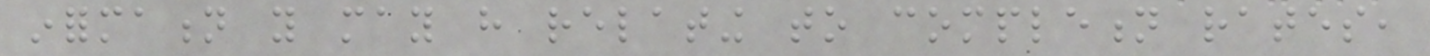information you may have relating to completion rates,
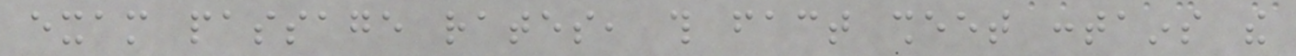exam passage rates, this fact sheet contains the
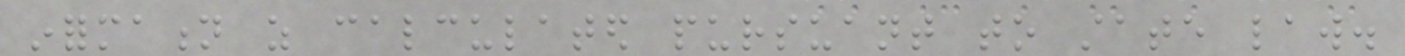information as calculated pursuant to state law.
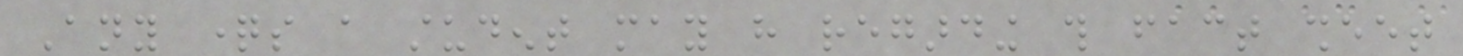Any questions a student may have regarding this fact sheet
